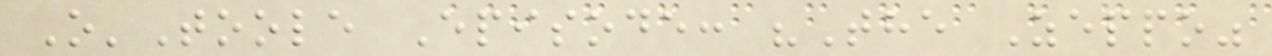O'Toole Episode: "The Zeppo"
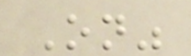On"
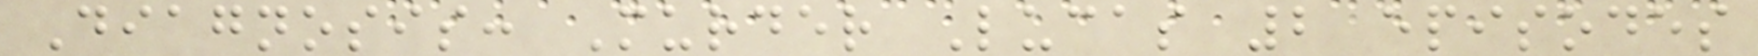Diagnosis: Murder Lucas 2 episodes
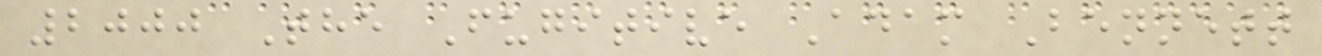2000 The Fugitive Adam Bennett
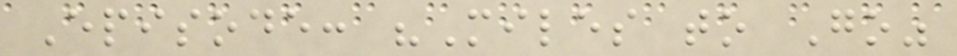Episode: "Miles to Go"
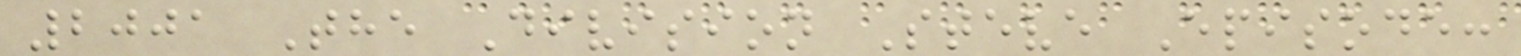2001 The Division Steve Episode:
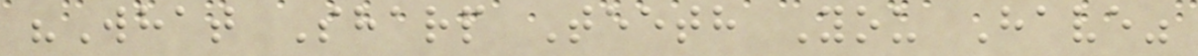"What Sharp Teeth You Have"
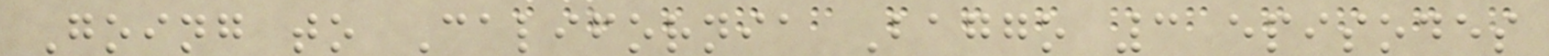Going to California Baggo 3 episodes
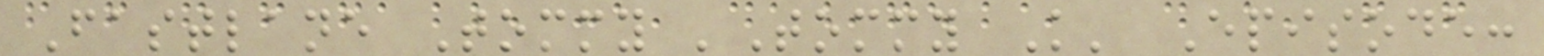Fastlane Tommy 'Tommy K' Episode:
